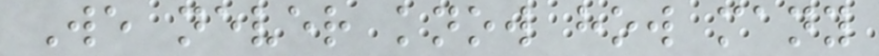We never know how many
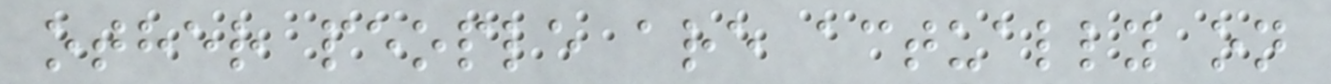other people are actually on
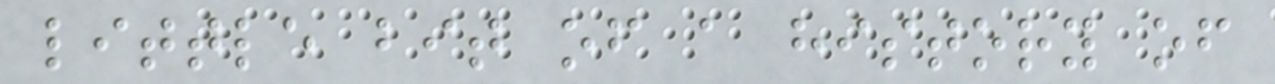little bit of a history of
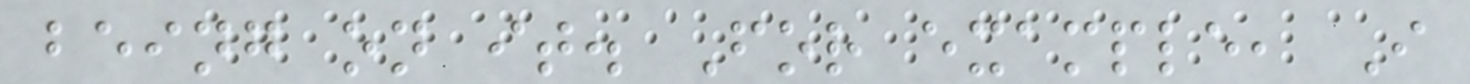being on it. For example, I
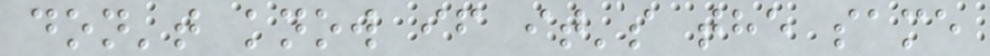don't know if it's the same
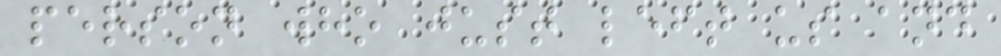person who just left us and
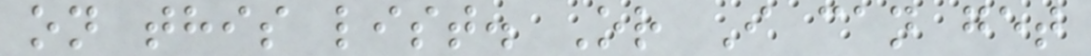on this list. Or I can get
